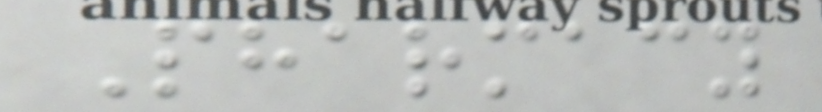Pharmacy
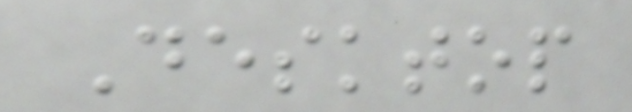Desktop
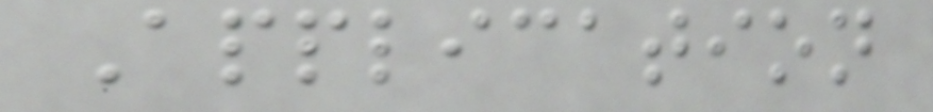Application
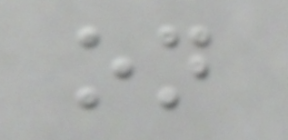on
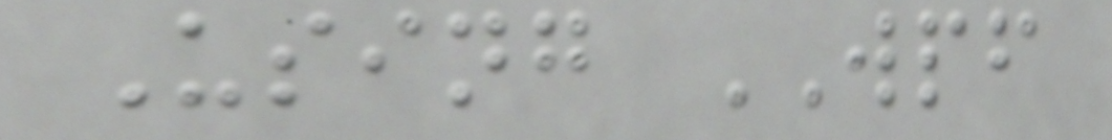Using WPF
